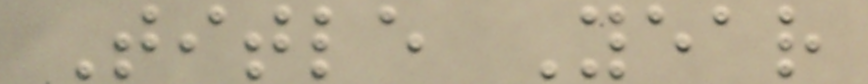Title Year
